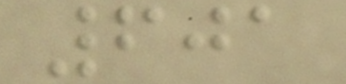601
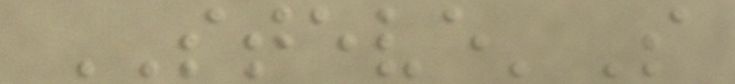STEVE'S
